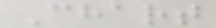Chart
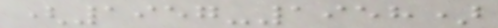(1957-1958)
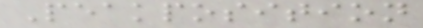Peakposition
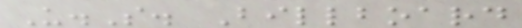U.S. Billboard
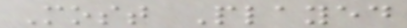Most Played
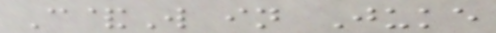C&W in Juke
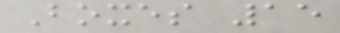Boxes 15
